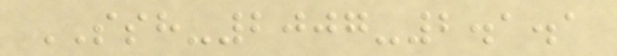SSH-2007-2.1.1
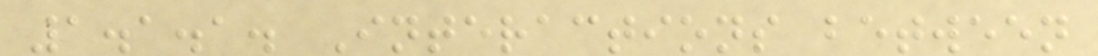1.1.1. Interactions between
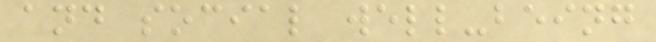and social well-being
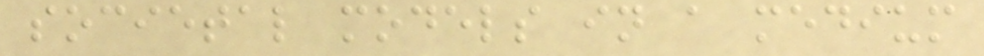societal models in a medium
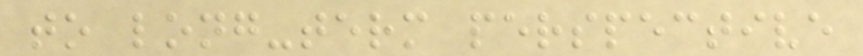to long-term perspective
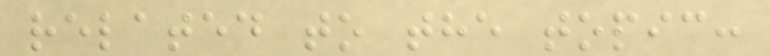related to the topic:
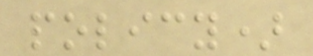policy)
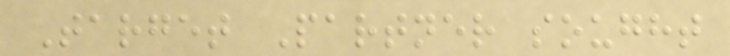Target Partner sought
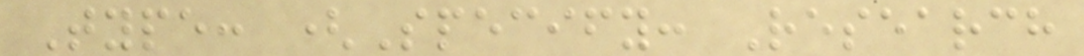Type: (Specify: Research
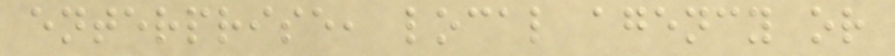enterprise, local agency or
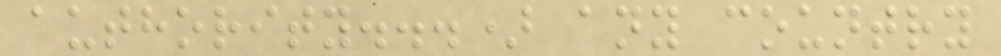authority...) any country
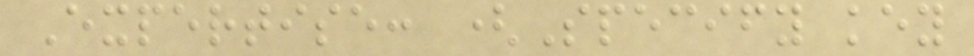Expertise: (Specify key
